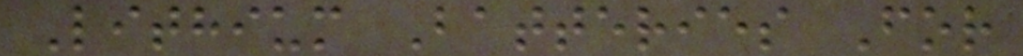Lithium Batteries For
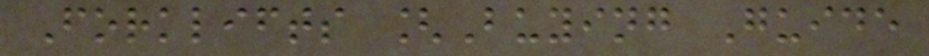Forklifts [Buying Guide
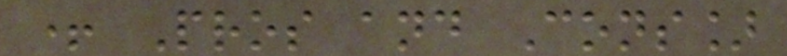+ Pros and Cons]
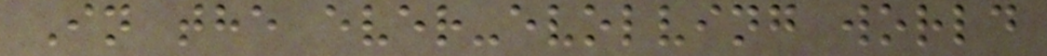In the ever-evolving world
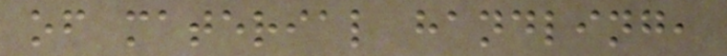of material handling,
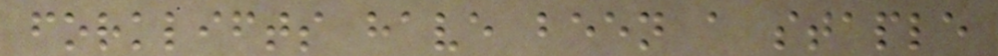forklifts have been a staple
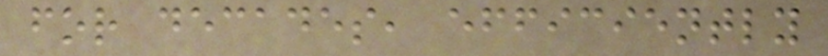for decades, efficiently
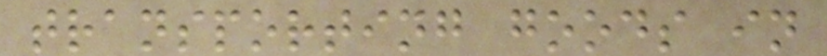transporting goods in
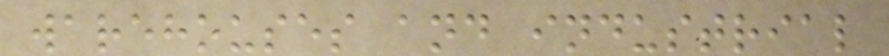warehouses and industrial
